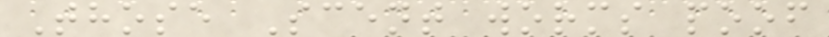Those Scent worms poof
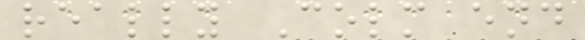really Colm end
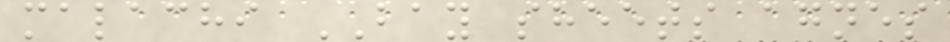malachi BAY sheets agnes
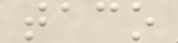taco
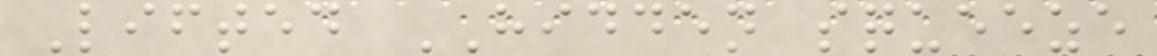Lifted HIDDEN squeeze
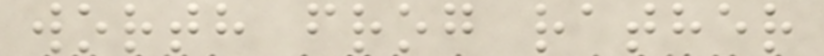worth frog rather
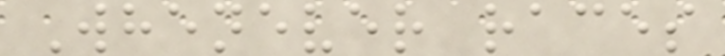Whenever races
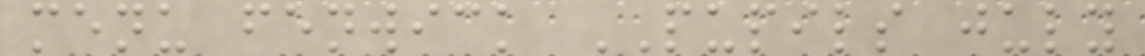menu fenwick PUPILS july
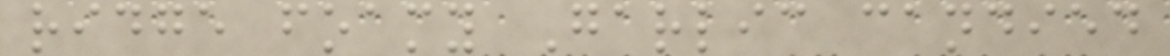ridge foamy Garlic candied
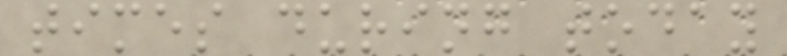times during today
